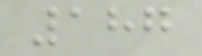187
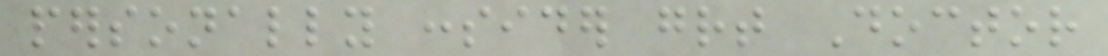personally consider great Doctor
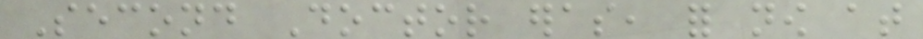Second Doctor eras, for now at
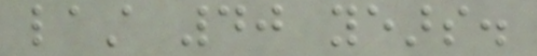last 40 years.
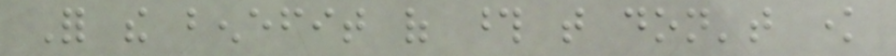For the benefit of those that don't know
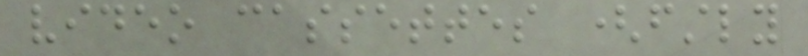video cassettes (firstly
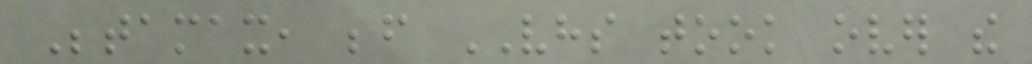Betamax, before VHS took over the
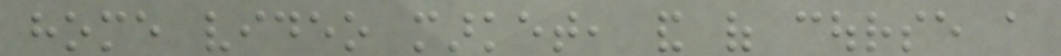home video market, and of course a
